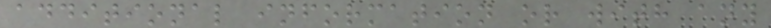additional information or with any
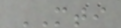MTI
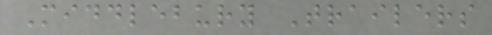Middlebury Trailers
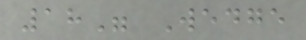18" Wedge
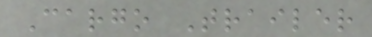Cargo Trailer
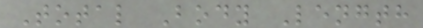Total Body Length
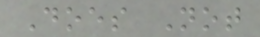Does Not
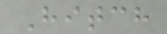Hitch
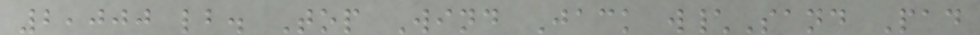2,000 lb. Top Wind Jack w\Sand Pad
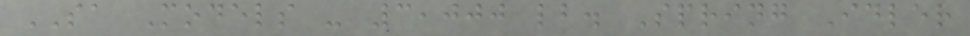SA Models - 3,000 lb. Spring Idler
